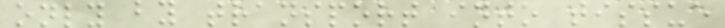only by transport into tissue
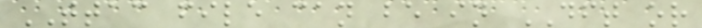TTAC file can be in DFT or
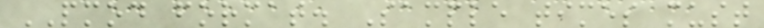PMOD format. Sample times must
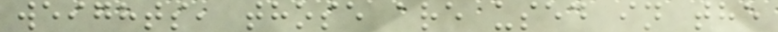weights, those are used in the
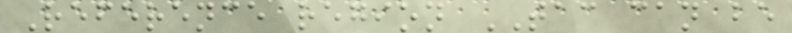Reference region TAC can be
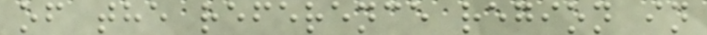of the reference region in
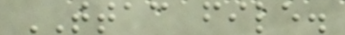TTAC file.
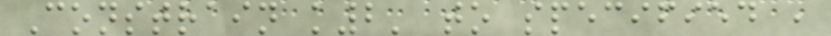Constrain k2' to specified ,
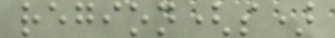region(s)
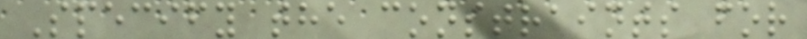Specify the constraints for
